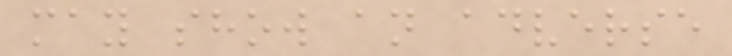may show an adverse
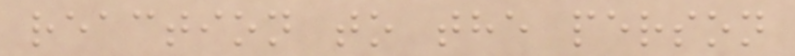reaction to the person
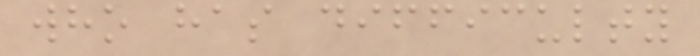who has difficulty
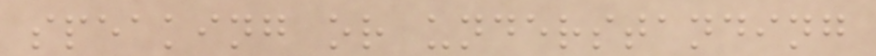speaking or understanding
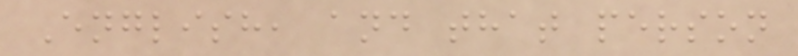English, and that person
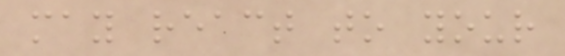may react to your
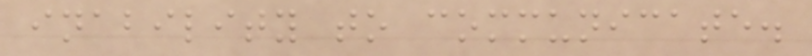inability to communicate.
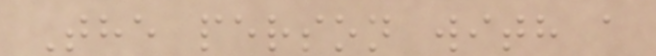The person with a
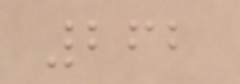262
